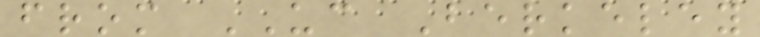from UC Berkeley
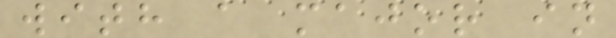with a major in
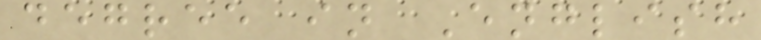degree in English
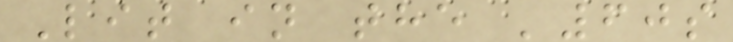Lit in the '60s
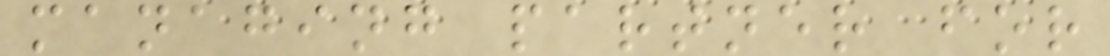managing partner for
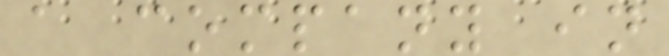a company in
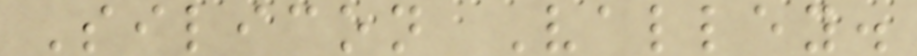Silicon Valley.
